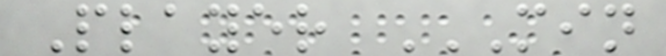Player MIN
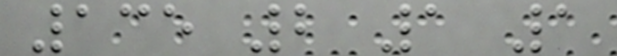135 2 1 1
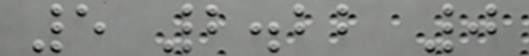5 2.22 0
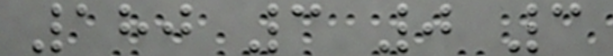180 3 0 3
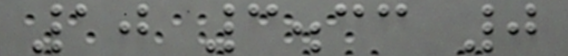10 3.33 0
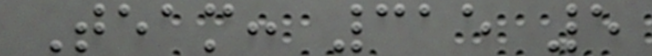Team: 315 5
